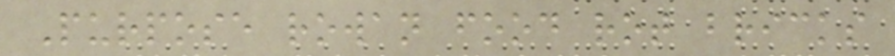Purpose rowan food rot bricks
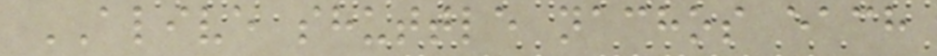ALIVE shuttle nachos each
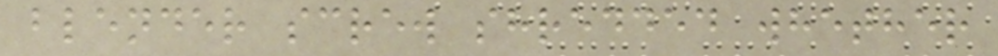blender screw shredded whether
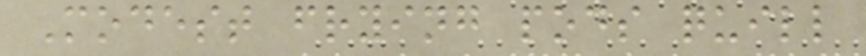Modest frying pods quill
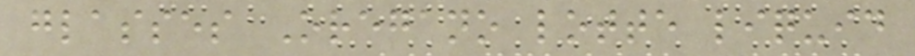glasses Oregano lotte liquid
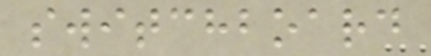switchboard
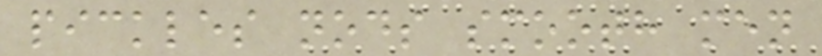pickles nods smooth men
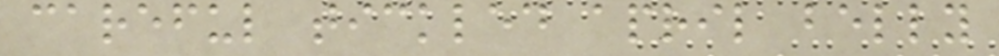careful tickled april belly
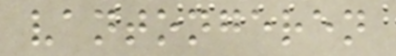vantongeren
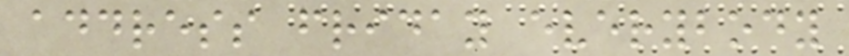address friday everybody
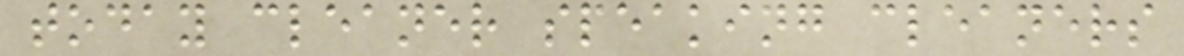today cleaner speaking cleaners
